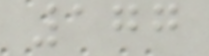177
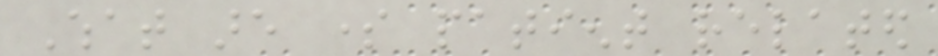What are some patient related
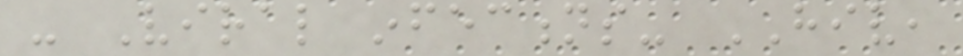- Viral infections- HIV,
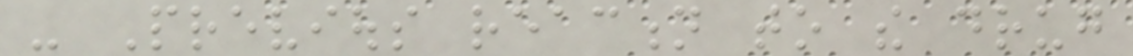- Previous reaction to the drug
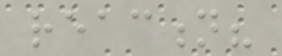reaction?
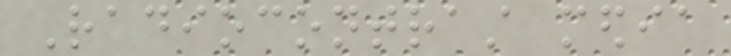Radiocontrast media
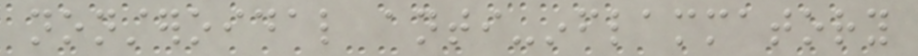nonsteroidal anti-inflammatory
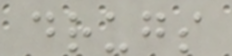drugs
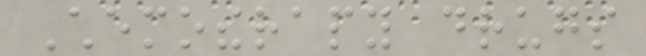Chemotherapy drugs
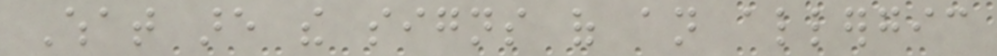What are the signs of an allergic
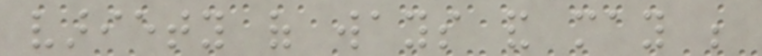variety of ways and may be
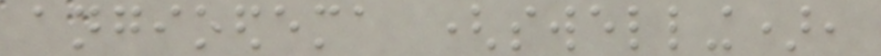angioedema (swelling),
